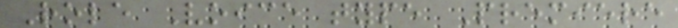Role Voice type Premiere
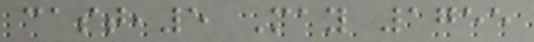cast,5 May 1755
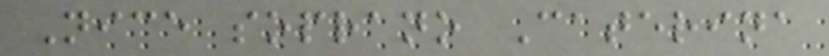Nice soprano Caterina
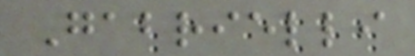Gabrielli
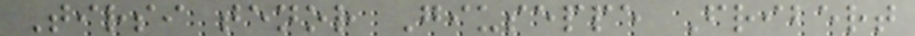Tirsi tenor Giuseppe Fribert
